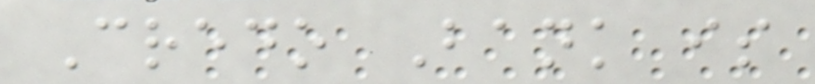Credo Bank is
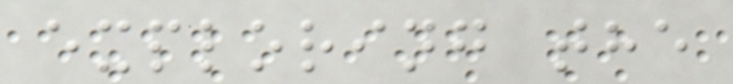exploring the
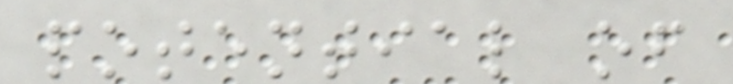potential of
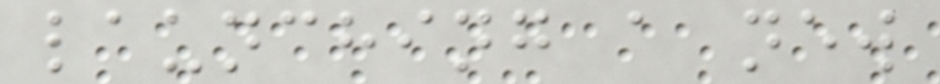launching a new
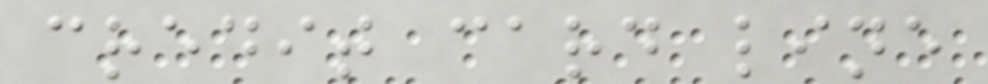credit card line
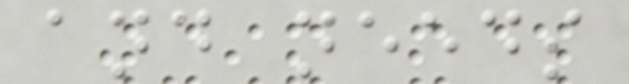and needs
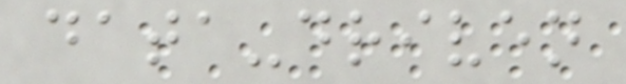data-driven
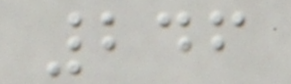246
